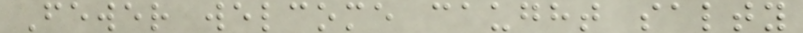Fewer welcome caught salty
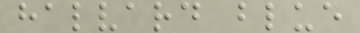halvard blue
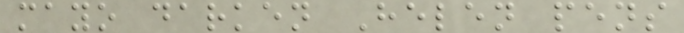mayo darken Helen pens
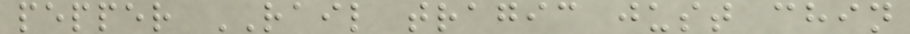pepper RAIL tragic just chin
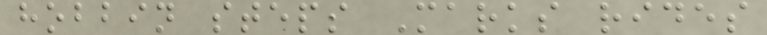hobbin steps Marks rides
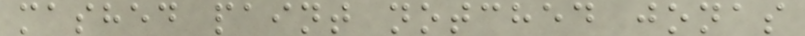mashed paint notched jonas
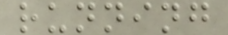running
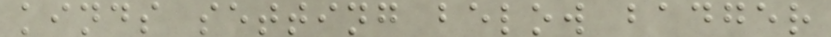kinds setting below badger
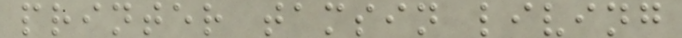printer tamsin living
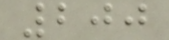200
